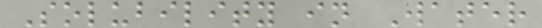Solubility in Water
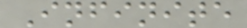Infinite
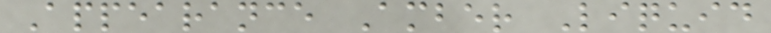Appearance Amber Liquid
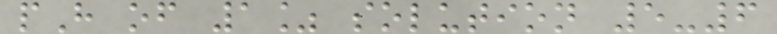pH of 1% solution 5-6
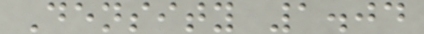Density 1.04
